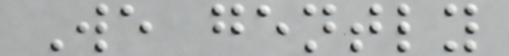We gently
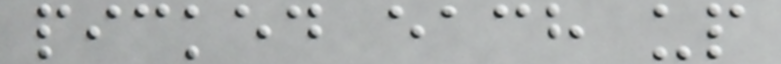picked each up
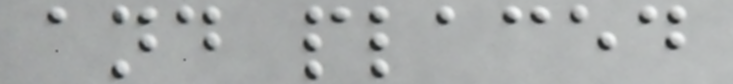and placed
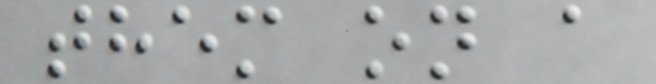them on a
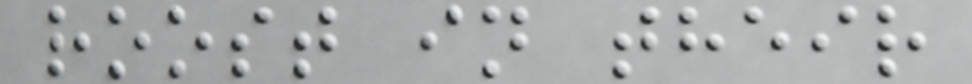roost in their
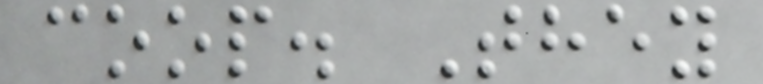coop. They
